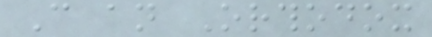Can an Orthodox
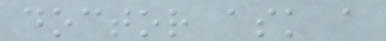doctor ask a
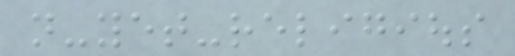not-yet-religious
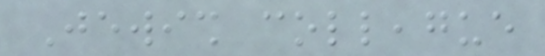Jewish colleague
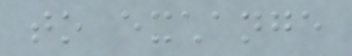to exchange
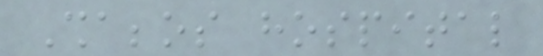Shabbos hospital
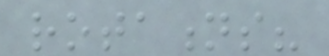rotations?
